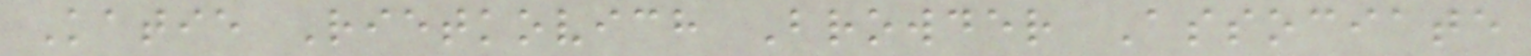Katie Rietkovich Browder Associate
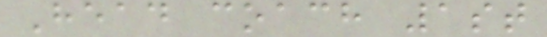Head coach 1st
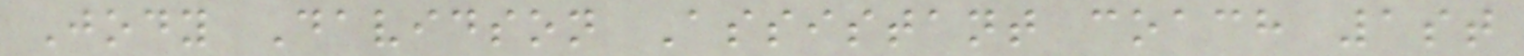Jody Davidson Assistant coach 1st
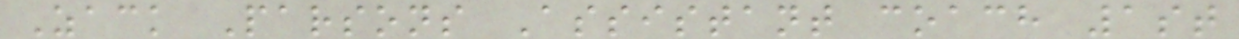Zack Parsons Assistant coach 1st
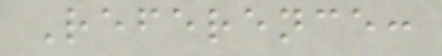Reference:
